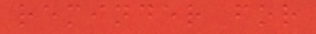reminder for
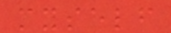myself
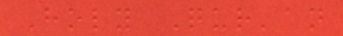Holy Qur'an
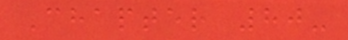Chapter 80-
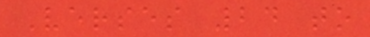Verses 24 to
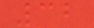32
